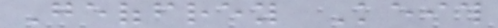Geoffrey Keith
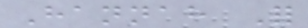Hannah For
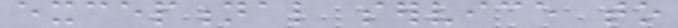exceptional service to
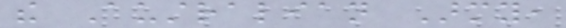the Australian Army,
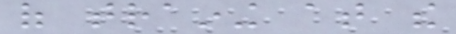of training at the
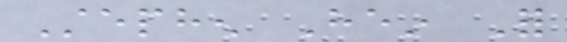Stephen Hein For
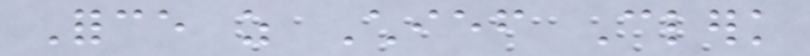Force as Chief Clerk
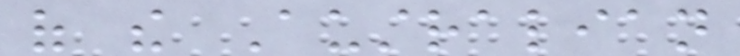of the Australian
